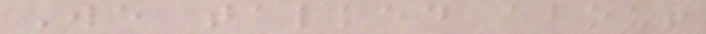We talked about
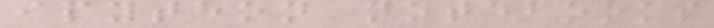ipython notebooks
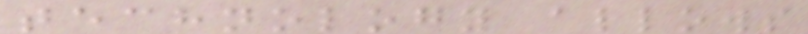technology allows
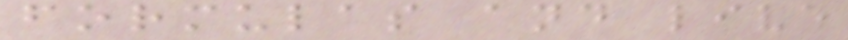formulas and live
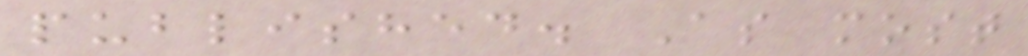published. As most
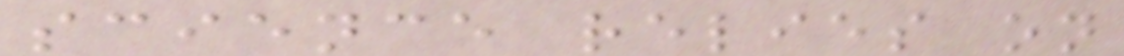science relies on
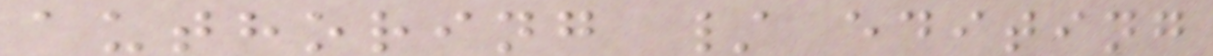authoring / editing
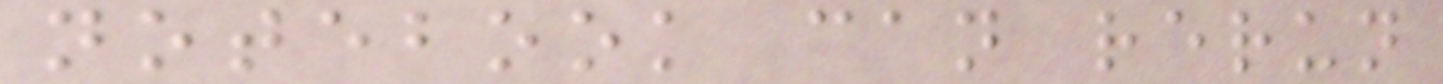notebook can rerun
